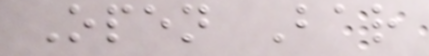Open Bar
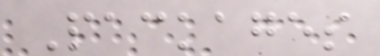Packages
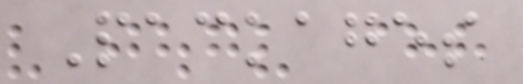Packages
